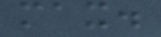max.
